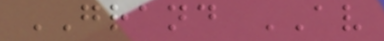GRAND AV
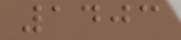1403
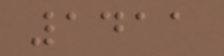1411
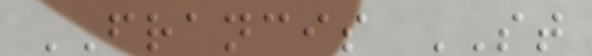FRANCIS ST
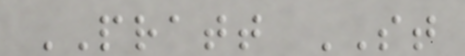PRATT ST
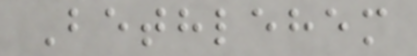Bethlehem
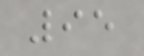95
